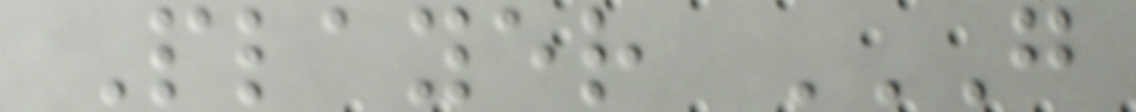Player G
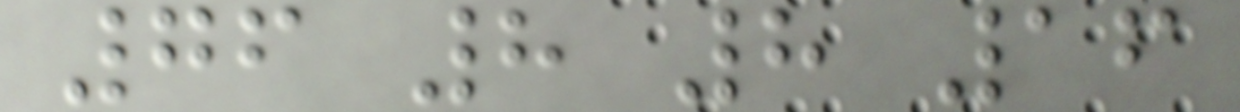76 8 8 16
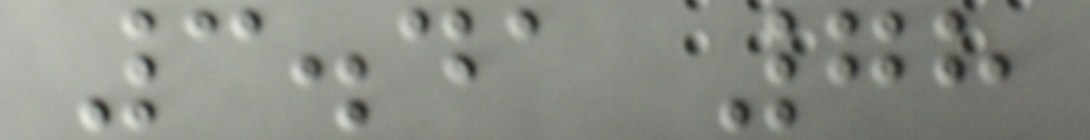3.41 78
